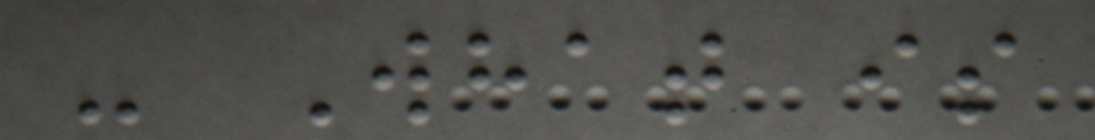- What is
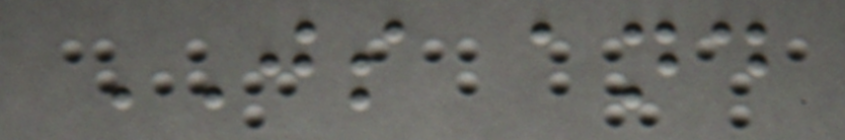JS and
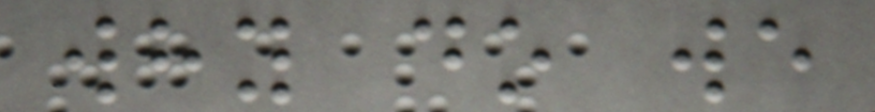why do we
